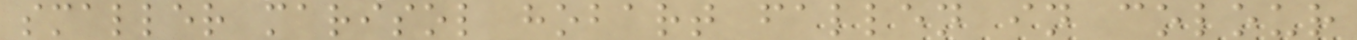smaller marisol hobart fallen in colour
